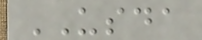USDA
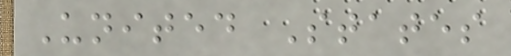United States
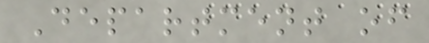Department of
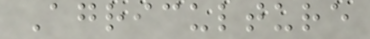Agriculture
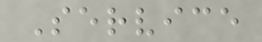Service
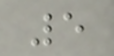5
